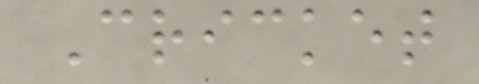Cricket
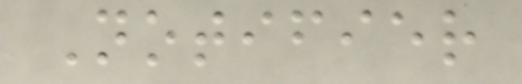Notifier
